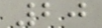20
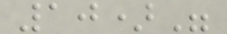10)"
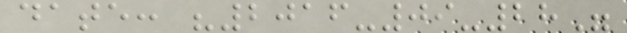date: "2016-09-28"
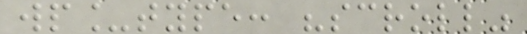wp_type: "scroll"
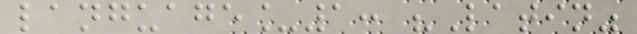language_1: "Latin"
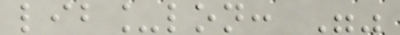lib_lon: ""
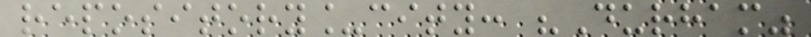repository_city: "Durham"
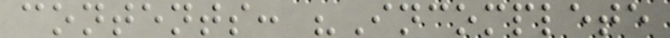contents: "Incomplete
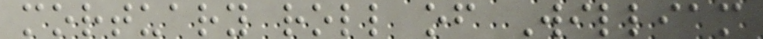mortuary roll of William
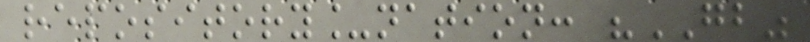repository_nation: "GB"
